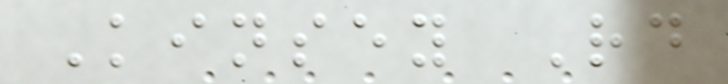Kinsey Rd
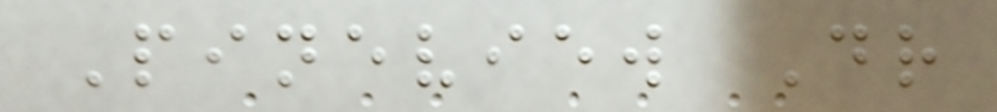Pineview Dr
